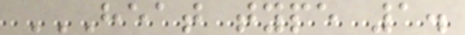HEAT TYPE 1.
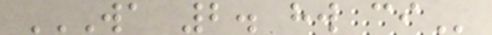WA 2. HW CI
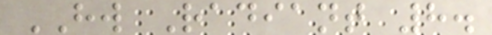HW Radiant 8.
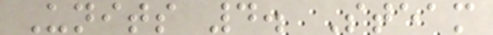Units 4. Steam
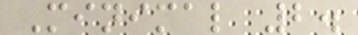Minimal 2.
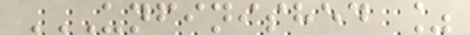UNFINISHED %
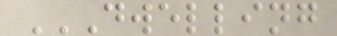DWELLING
